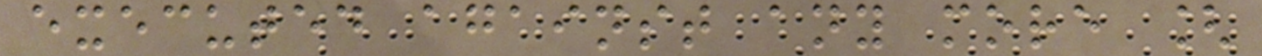executed against any more [
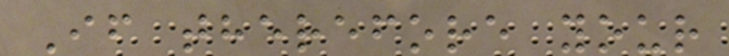If therefore your
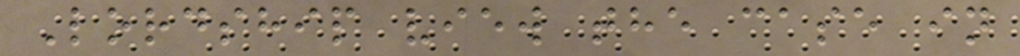Lordship view the case in
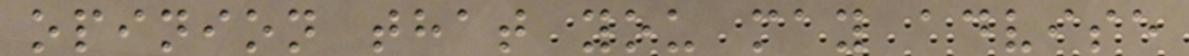opinion that you may advise
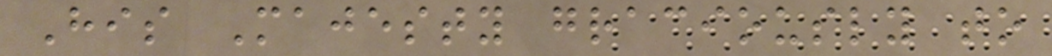His Majesty graciously to
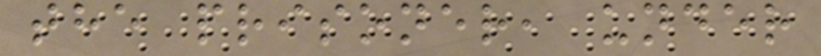the prisoner, under
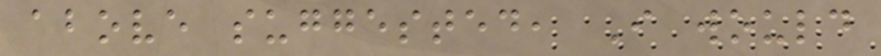above suggested, I would
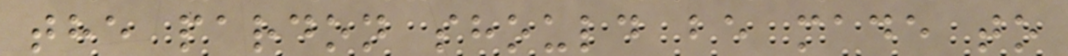the pardon should be made to
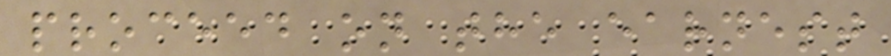proceed on the earnest
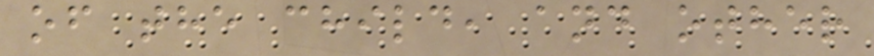of the child, and other
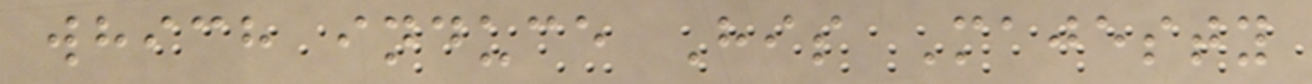which induce His Majesty
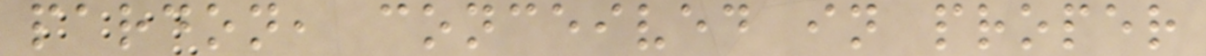pardon, conceived in proper
